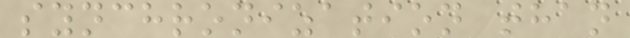synchronization than
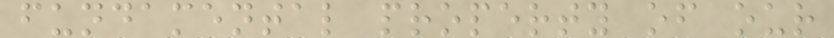fundamental property of our
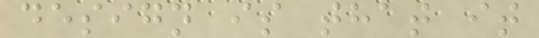design is that it
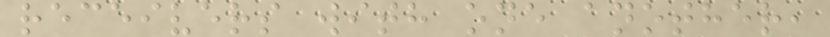receivers with one another,
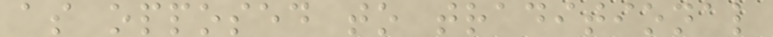as opposed to traditional
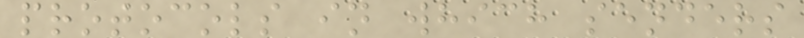protocols in which senders
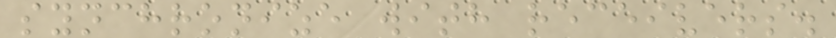synchronize with receivers.
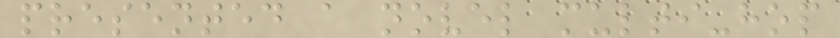presented a novel multi-hop
